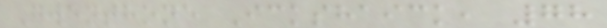Gwenthone Ickshaick, 78
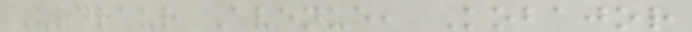Urdraur Avenue, Kobajor
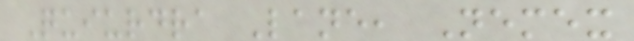Quiurdra Lane, Nemex
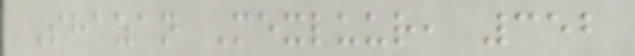Shazan Mexluur, 352
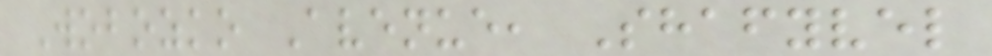Wobozko Avenue, Shafyvel
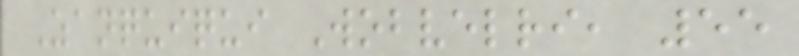Zanquiqui Wobvelri, 55
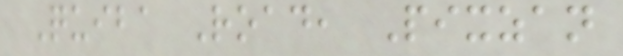Quiba Road, Pixzan
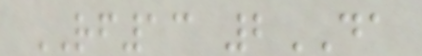RF13 2DA
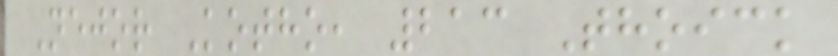Nejor Kotho, 213 Thoick
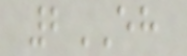2EH
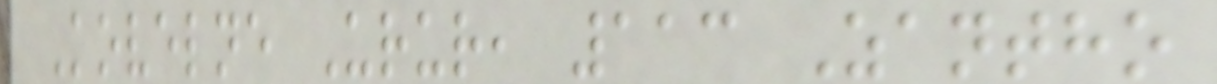Kovelne Urur, 113 Zantho
